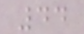44
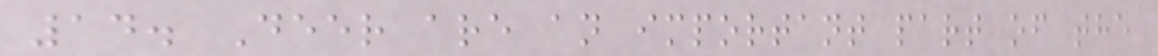14. Deer are an important part of the
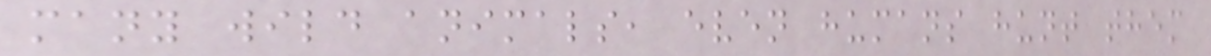many wild animals, even humans hunt them
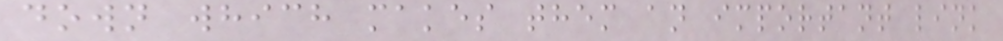down which makes them an important link
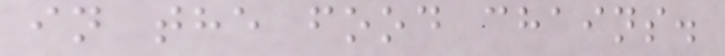in the food chains.
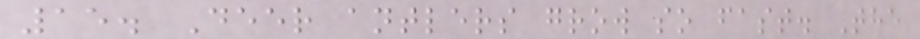15. Deer antlers grow so fast. The
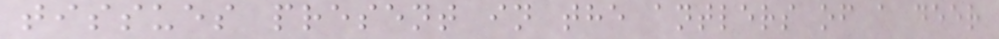tissues present in the antlers of a deer
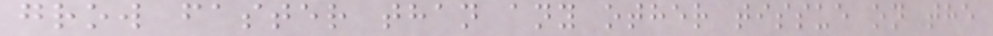grow faster than any other tissue on the
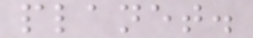planet.
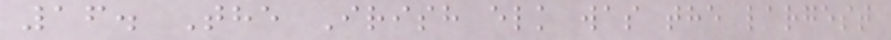16. The Irish elk was the largest
